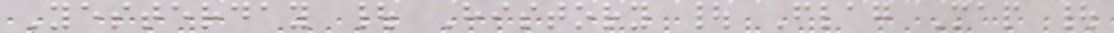Yesterday | History | Flag Map |
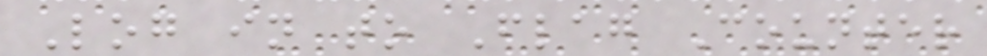Log in to Flag Counter
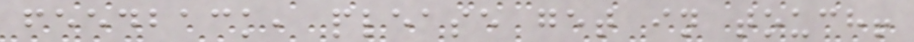feedback, please get in touch!
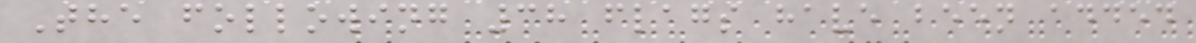The following 38 flags have been added
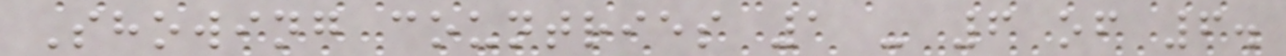Showing countries 1 - 6 of 6.
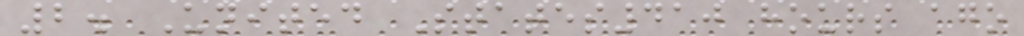2. United States410 hours ago
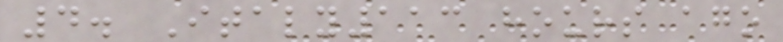4. Italy113 hours ago
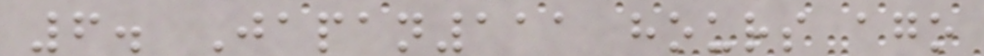6. Japan111 hours ago
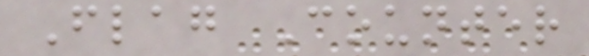Flag Counter
